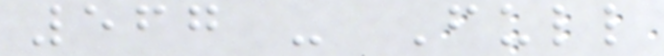567 - Full
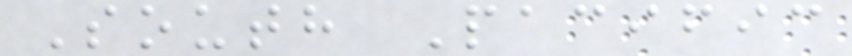South Pacific
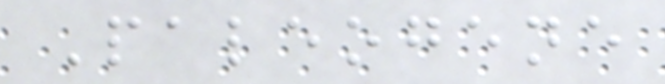Paleogene
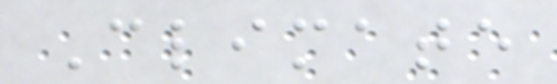Climate
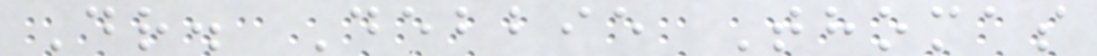Dr. Debbie Thomas
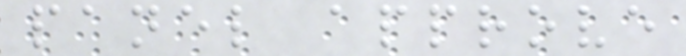panel approve
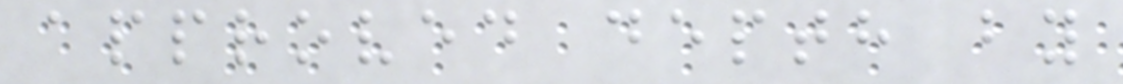approved depth by
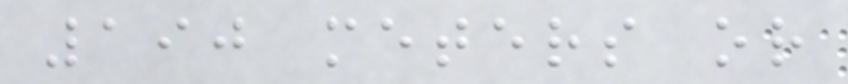190 meters or
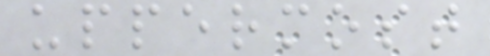uppermost
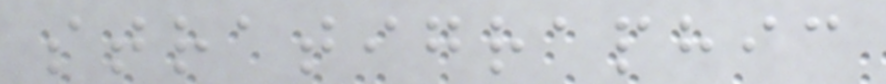stratigraphic
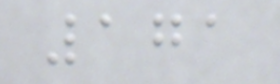171
